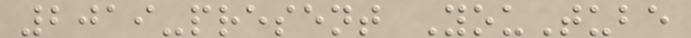2019-present YouTube
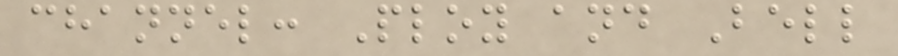channel: Ploy and Bell
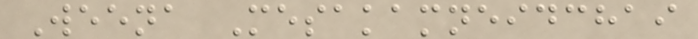Weena Mesakamneidchai
